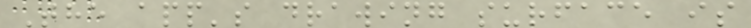The app's drawing surface is
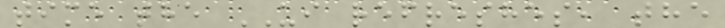time the UI refreshes, the
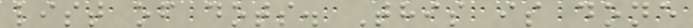list of dots. This is done
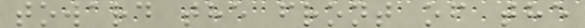toward the front of the
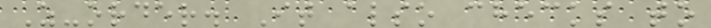Z-order. It also checks to
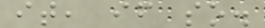it, if so.
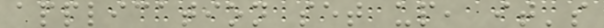application set up, it's
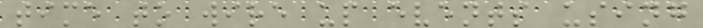time to wire up events using
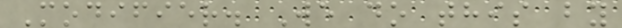Modifier. We do this by
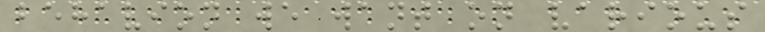behavion we want on various
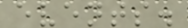events.
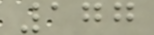177
